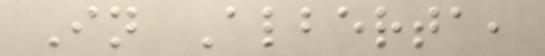In Alberta,
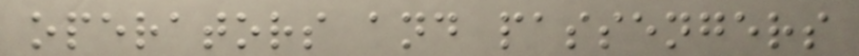operators and passengers
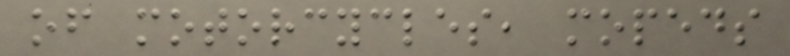of motorcycles, mopeds
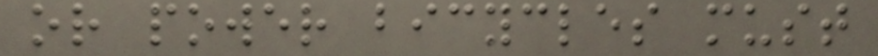or power bicycles must
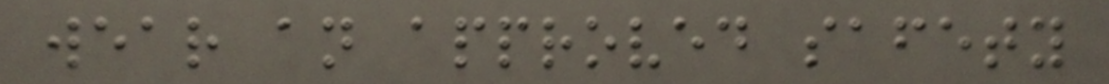wear an approved safety
